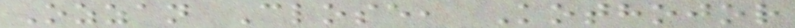Ozzan Close, Kothojor
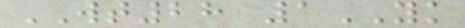WT28 1YK
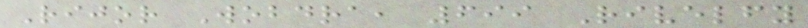Rijor Wobdra, 699 Rivelfy
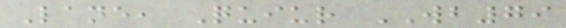Lane, Quiur WB79
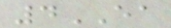4EA
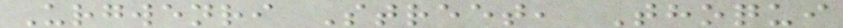Urgwenri Street, Thoqui
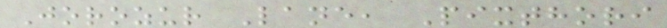Jorozur Lane, Pixthori
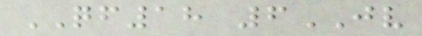QF18 6JV
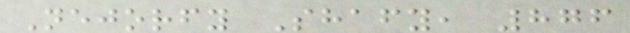Nejorfy Shafy, 876
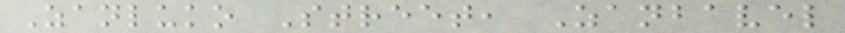Zanluko Street, Zanbavel
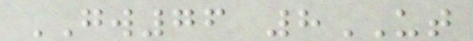GW76 8UT
